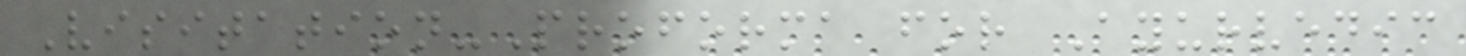Visitation-Proforma for Ayurvedic
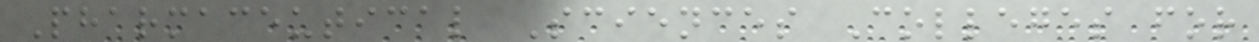Pharmaceutical Sciences Colleges for
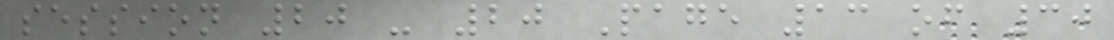session 20 - 20 Page 13 of 30
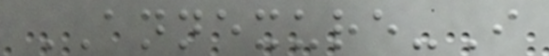ANNEXURE-I
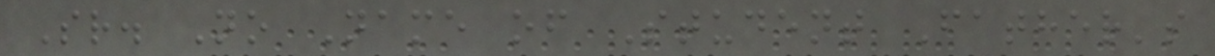Sr. No Name of Student Father's
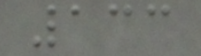133
